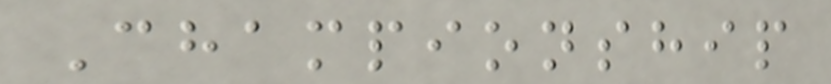Championship
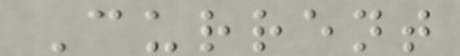Current
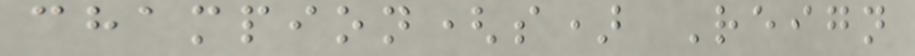champion(s) Reign
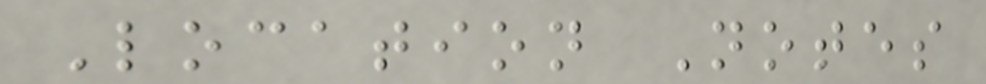Location Notes
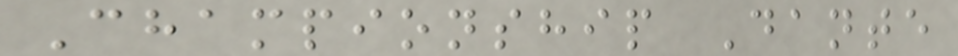Championship Dante
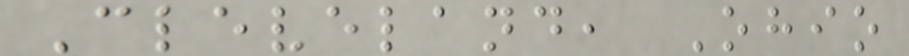Cleveland, Ohio
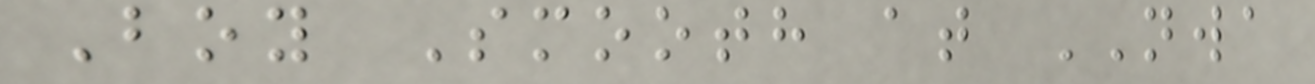Boy Smooth at NWA
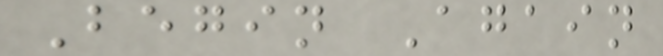Begin Again
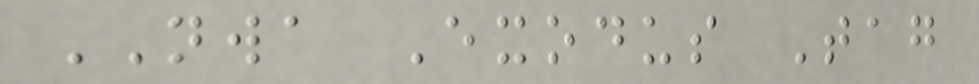NWA Exodus Tag
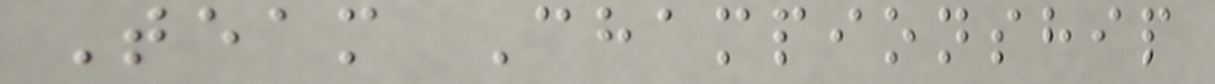Team Championship
